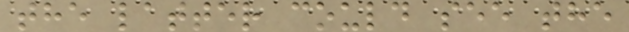the latter could see the
